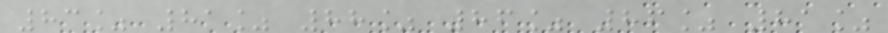83% 81% 88% 86% 86% 81%
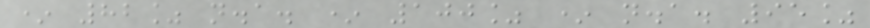* 82% n.a. * 100% * n.a. 95%
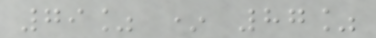79% * 87%
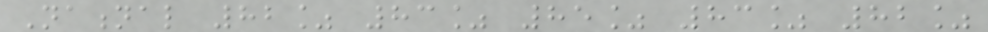National 82% 83% 85% 83% 82%
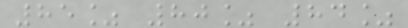85% 80% 84%
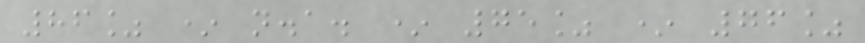86% * n.a. * 75% * 76%
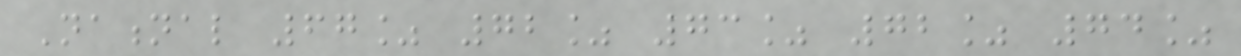National 67% 72% 73% 72% 74%
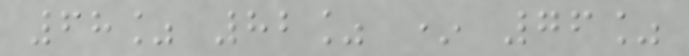68% 82% * 76%
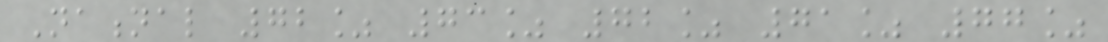National 72% 73% 72% 71% 77%
